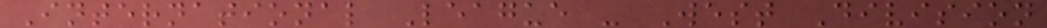International League - West Division
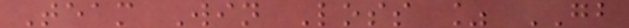Team Win Loss % GB
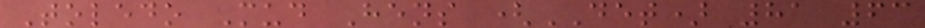Toledo Mud Hens (DET) 81 63
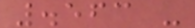.563 -
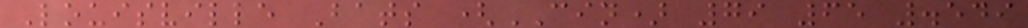Louisville Bats (CIN) 79 65 .549
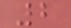2
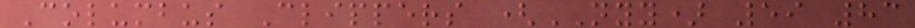Columbus Clippers (NYY) 59 83
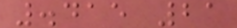.415 21
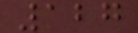127
